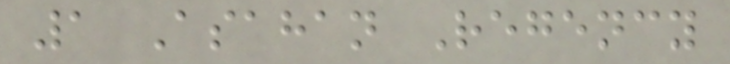1 Asahan Regency
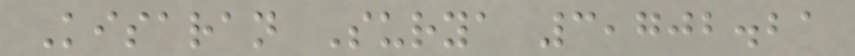Kisaran Surya 3,702.21
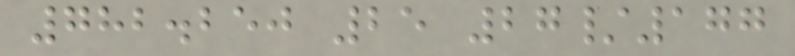782.250 25 27/177
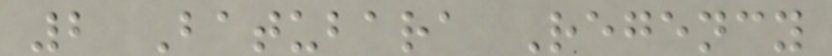2 Batubara Regency
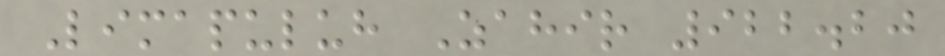Limapuluh Zahir 922.20
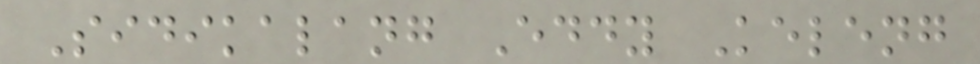Sidikalang Eddy Keleng
